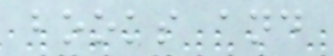books and
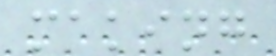making
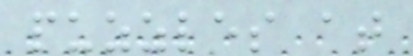puzzles at
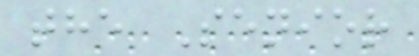the Senior
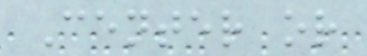Center or
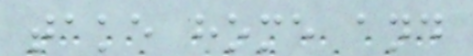take home and
